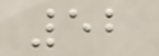52
